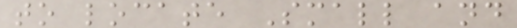to locate Small and
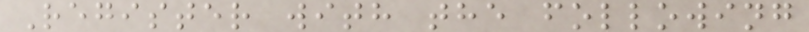Register with the following
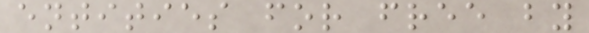entities for free by
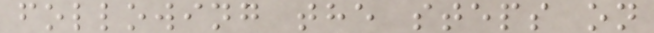following the steps on
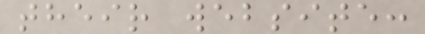their website:
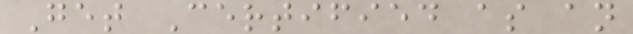Get Certified as an
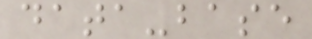data-base
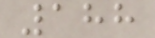188
